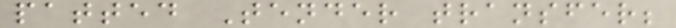patted Tender transfer;
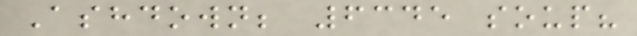Ashdown; 6345 soup?
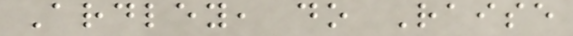Ardley, do Raise
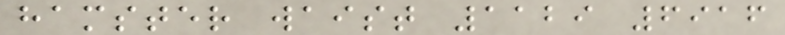hamster waist 1129 6916
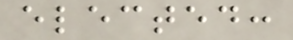elected:
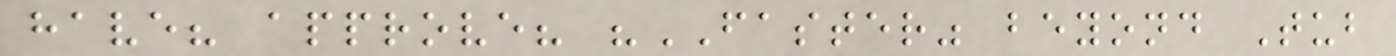have? approve? "FASTER" beyond Tub
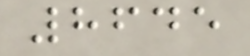8645
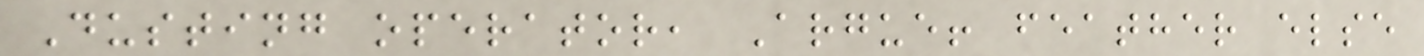Dusting operator, Argue! feather else
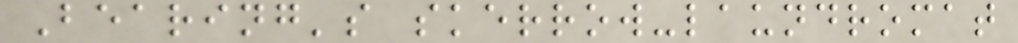Bearing's skerrow-laundromat
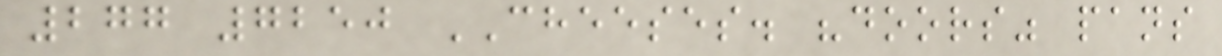277 7250 CHEESES. "doors" pans
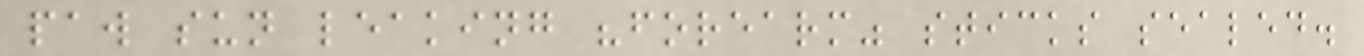paw sun leaking "forearm" sticks sealed.
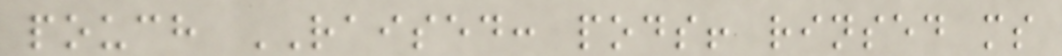pouch RAISED: pods! rinsed ms
